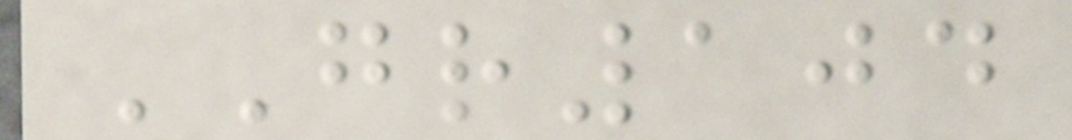GR104
